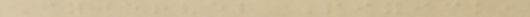Fyjorvel Pixick,
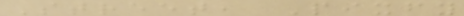Street, Pixfy
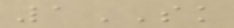1SK
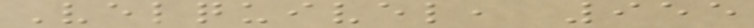Velquivel, 955
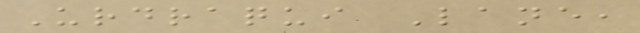Urdraqui Lane,
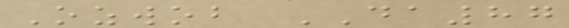Ozwob DA87
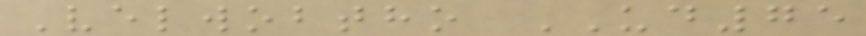Velwobtho UD75
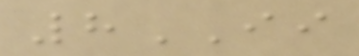8II
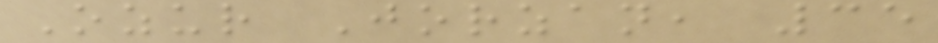Ozur Jorzan, 35
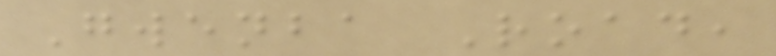Gwenba Road,
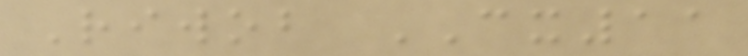Riwob CX11
